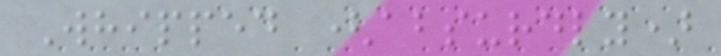Whipped (absurdly)
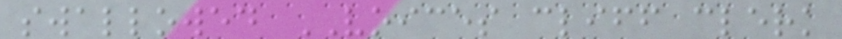swallowed VOICES cliff clerk
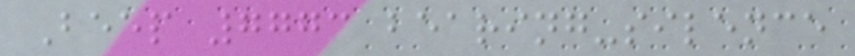Beep 7773 bearing-silence
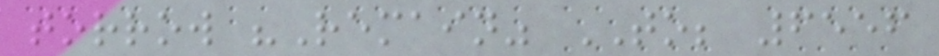torrow "Remain" TO; 6556
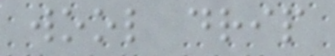wool drip
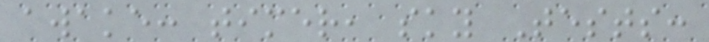awake: timer, sky Tests:
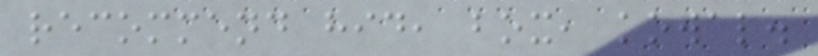recommend hid, box, kowal.
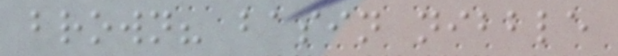brown? basin nibble
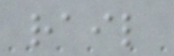rail
